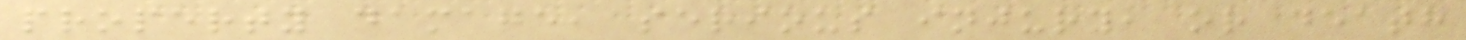property damage, serious injury, or death
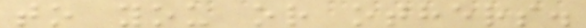to you or others.
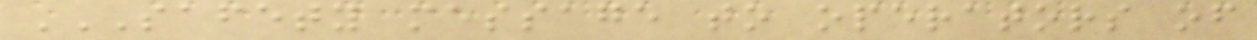SAFETY MESSAGE TO OPERATORS OF
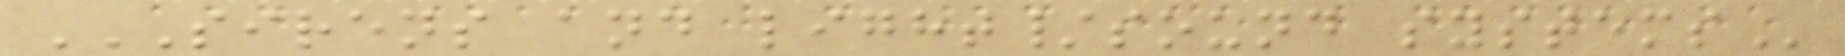SIRENS AND LIGHT/SOUND SYSTEMS
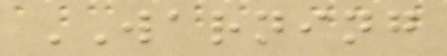WARNING
